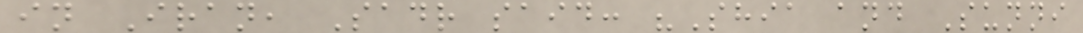in Iran, Sadr said: "Shia and Sunni
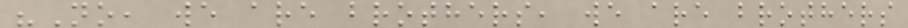"No, we are brothers, we are brothers
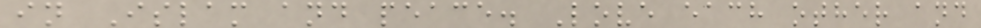in Islam and peace. Love each other and
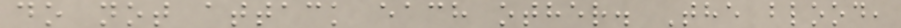do not attack each other. The blood,
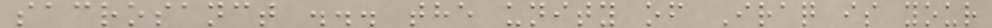sacrosanct ... the unity of Iraq is your
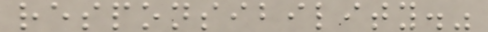responsibility."
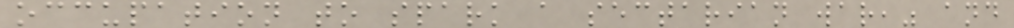occupation to spark a sectarian war," and
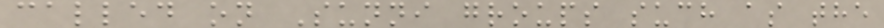called on Sunni groups such as the
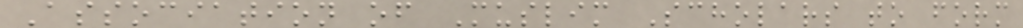Association of Muslim Scholars to form
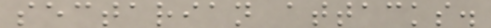sectarian attacks.
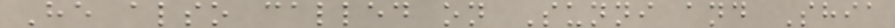He also called on Sunni and Shia
